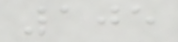105
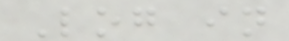Log in
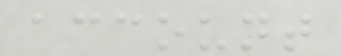account
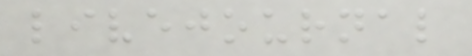livejournal
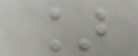]
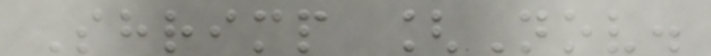Shrimp [Nov.
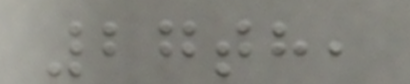27th,
